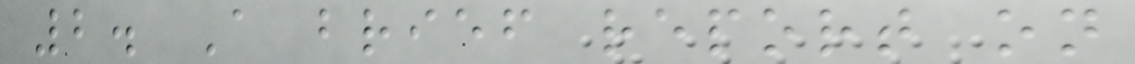2. A brief report on
